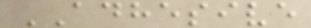ADHESIVE
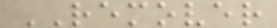REMOVER
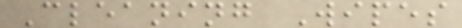Cleaning Wipes
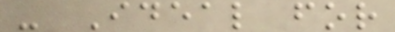- Ideal for
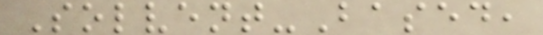Solvent-Based,
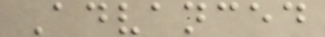Advanced
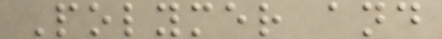Polymer and
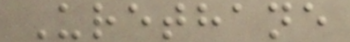Urethane
